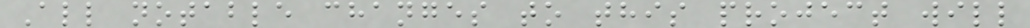All notable changes to this project will
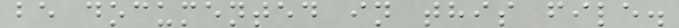be documented in this file.
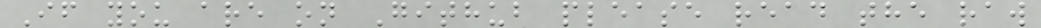If you are on Github please read the raw
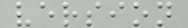version
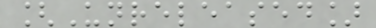[Unreleased]
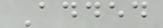Added
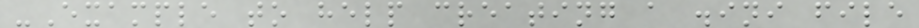-Example to help creating a .ini file
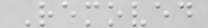Removed
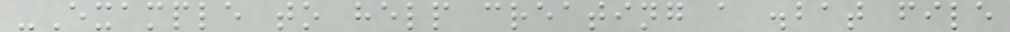-Example to help creating a .bat file
